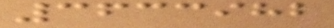3633982
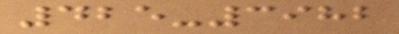425-3982
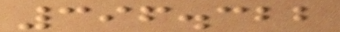396.322
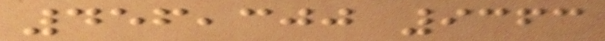456,300 9363
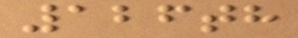126th
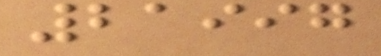21997
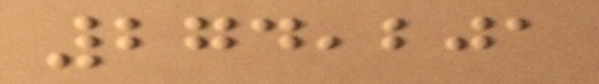274,201
